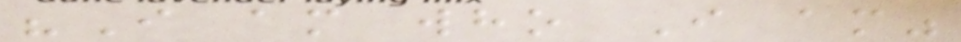"I am who I am"
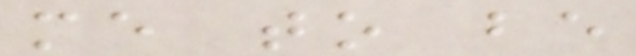me to be
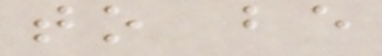to be
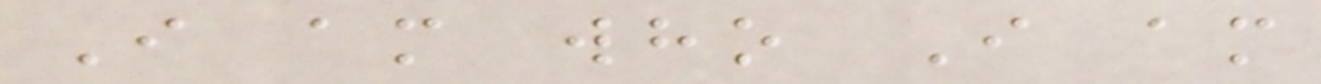I am who I am
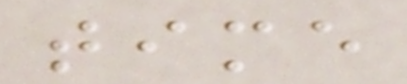time
